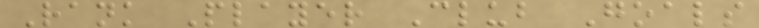Rank Player Club Goals
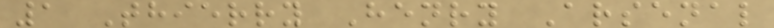1 Thierry Henry Arsenal
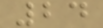24
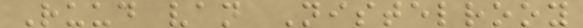Ruud van Nistelrooy
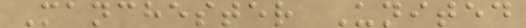Manchester United
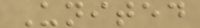United
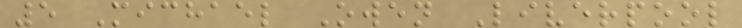5 Michael Owen Liverpool
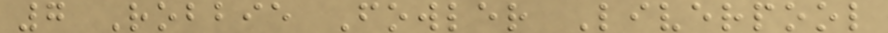7 Robbie Fowler Liverpool
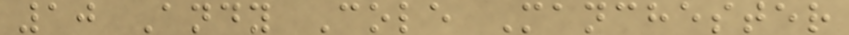10 Andy Cole Manchester
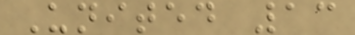United 13
